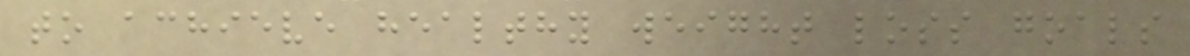to achieve healthy weight loss goals
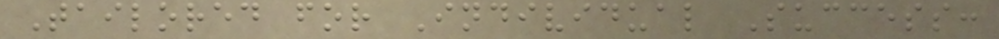Tailored for Individual Success:
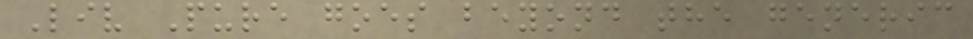Liv Pure goes beyond the generic
